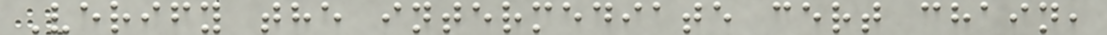Verify the intermediate cert chain,
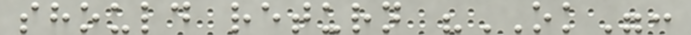should return "OK":
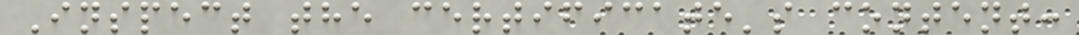Inspect the certificate's content:
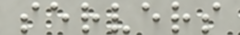servers
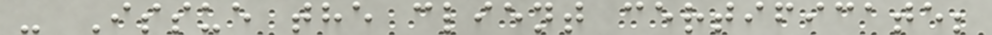- Issue the client certificate;
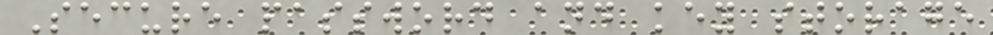Secure password and key storage
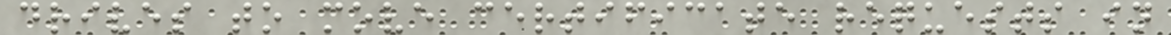drives to move certificate requests in
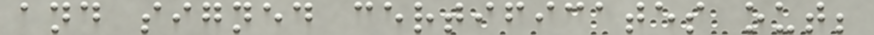and signed certificates out;
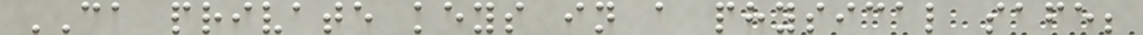CA private keys in a physical safe;
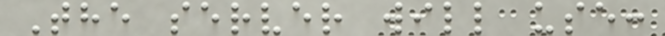The server will use:
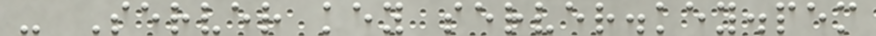- Server key server.key.pem
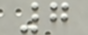7
